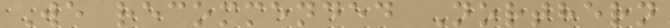We recommended Northern
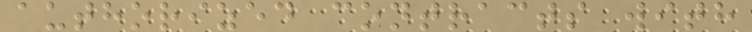authorized contracts with
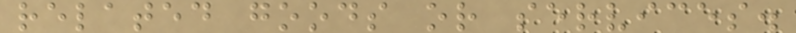related goods or services.
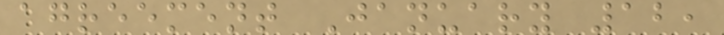agreement January 12,
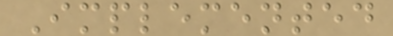Implemented
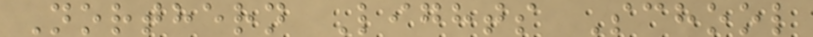Northern Lights School
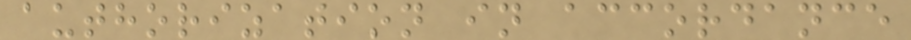authorization in accordance
